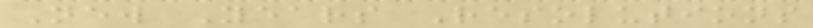New Years Resolutions
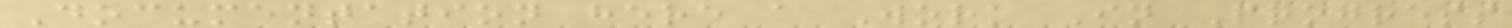Documentation here a Work In Progress
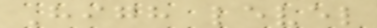High level
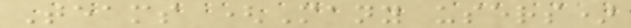Teams (Many users)
